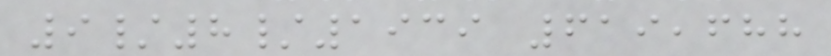9/8/1939 619,688
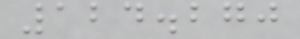124.270
